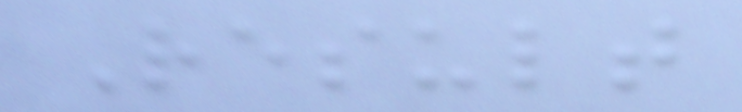Result
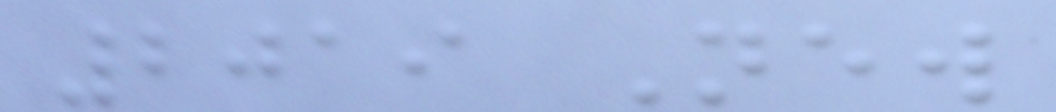2019 New
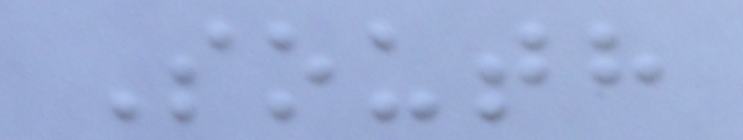South
